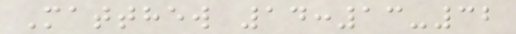Matthew 14:13-32
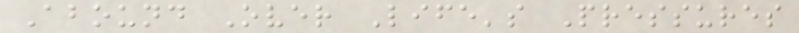Abound Over Life's Pressures
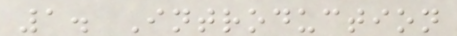1. Introduction
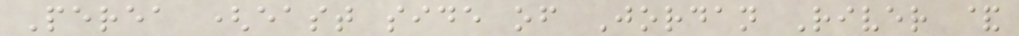Perea (east side of Jordan River &
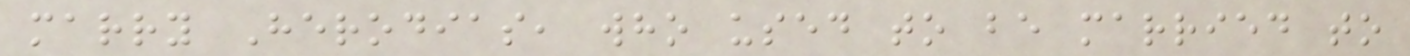marry Herodias, who used to be married to
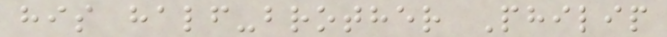his half-brother Philip
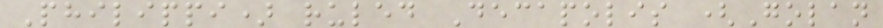Philippi) ruled Decapolis (Golan
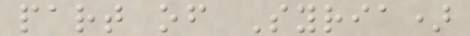part of Syria)
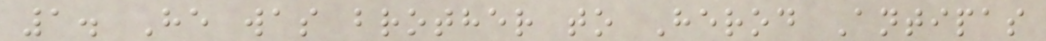1. He was brother to Herod Antipas
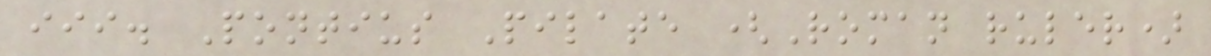iii. Pontius Pilate (Roman ruler)
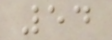54
